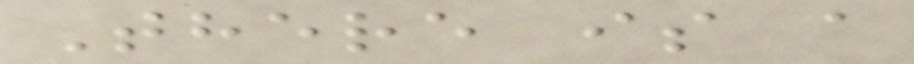There is a
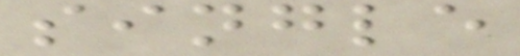single
